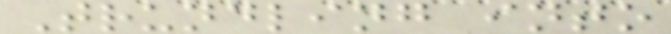Trundling into
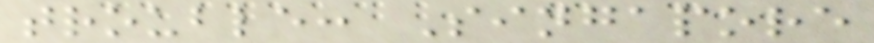trouble: Singapore
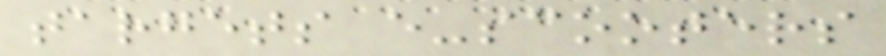targets e-scooters
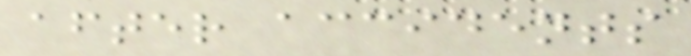after accidents
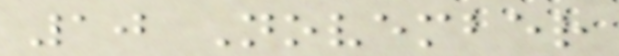10 November
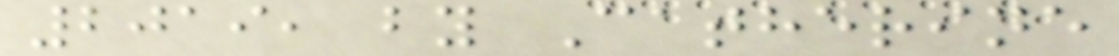2019, by Catherine
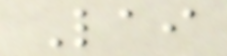Lai
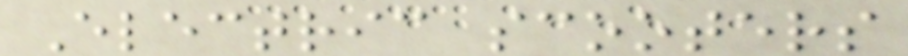Electric scooters
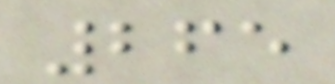265
